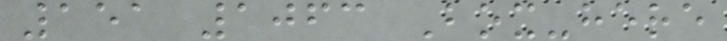151 1063 Box-here
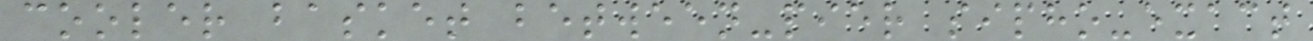cooler basket between-pier sipho-exact
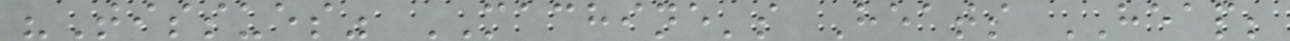"Tissues" MACHINE's Heats HEAP;
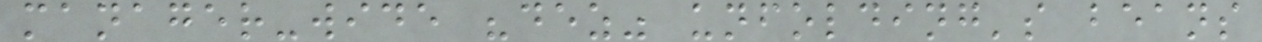manager-wide "dez" unfolding's beans
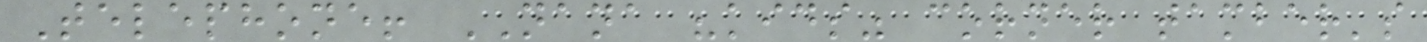Telephone! NANA "kids" corner tamber's
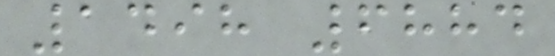1498 6884
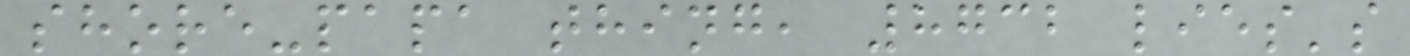shore-papa thing, 8732 lies's
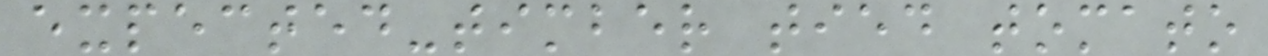expected-timber tied tomato
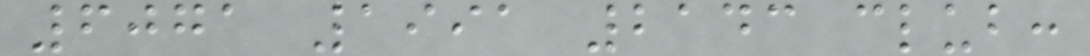6071 1991 2143 club:
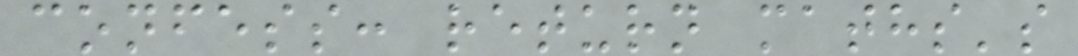confess: return maths's
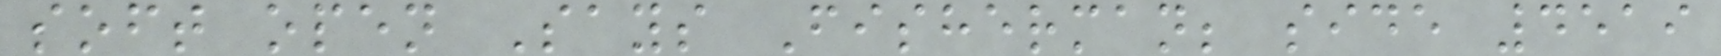soft open Says Fisherman; side 4519
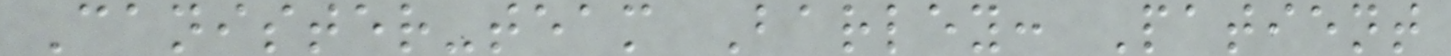Canister-team Barley: Patient
